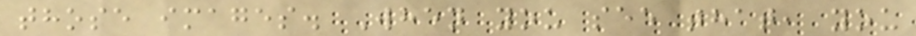those images. When you see that, you
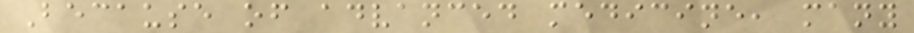Because of advanced medicine, many
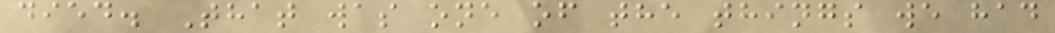died. That was one of the things we had
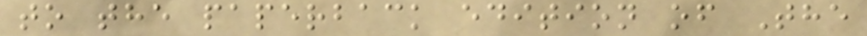to the paperback edition of The
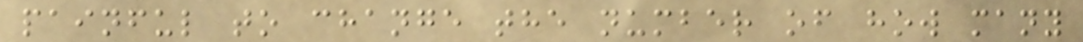painful to change the number of how many
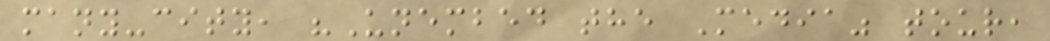many-city, "Unembed the Media" tour,
